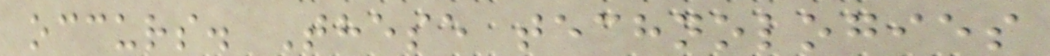occurs. These technologies
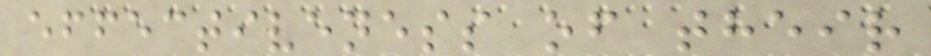effectiveness of their
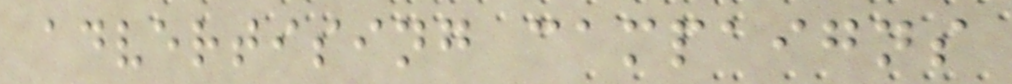advertising campaigns
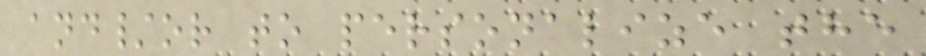and/or to personalize the
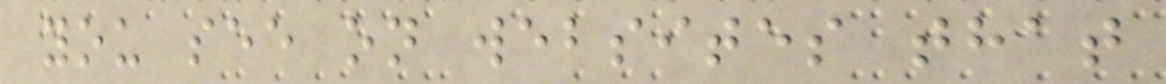you see on websites that
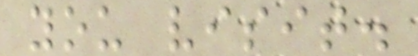you visit.
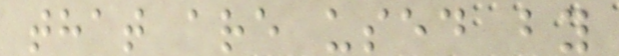that are used by
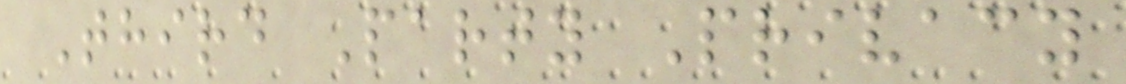Third Party Privacy
